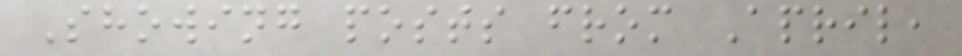Showing posts from April,
